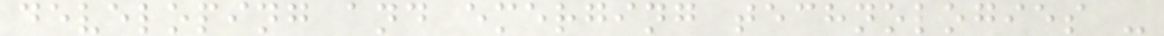developing and emerging technologies -
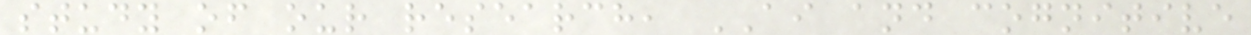study of our research, AI and cognitive
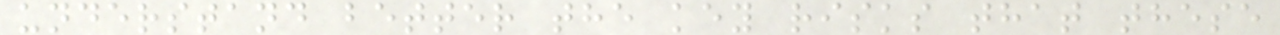understand better the key risks that these
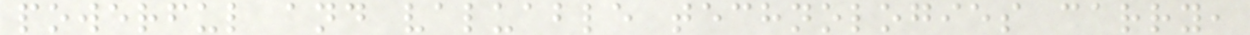powerful and valuable technologies carry,
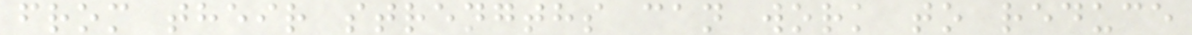from their strengths can work to reduce
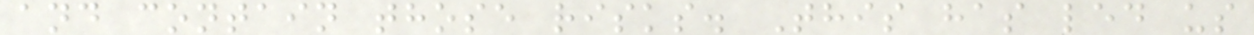and contain those risks. This has led us
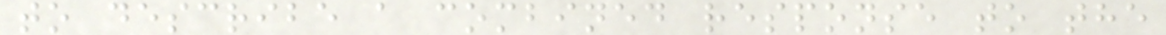to describe a combined response to the
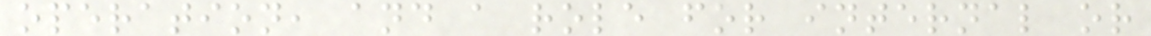operation, and a role for internal or
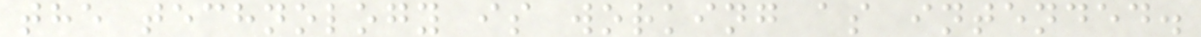the technology is working as intended.
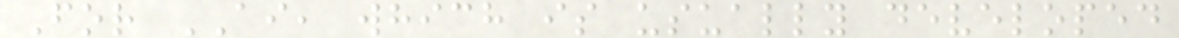For AI, which is usually developed
